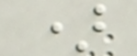)
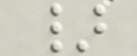}
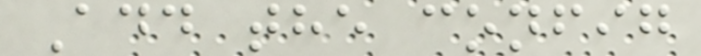Add the config
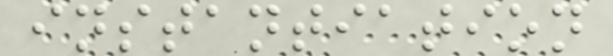instantiation
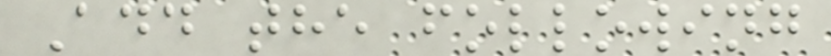Add the following
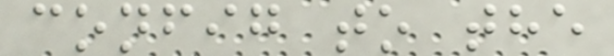config to the
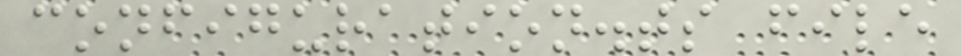configuration.ts file
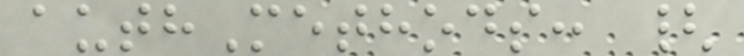authMethods: {
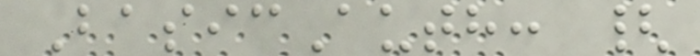BasicAuth: {
